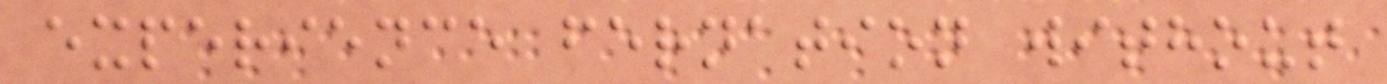experience fernation without
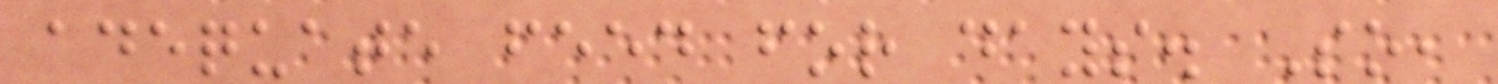adequate feed for days. So,
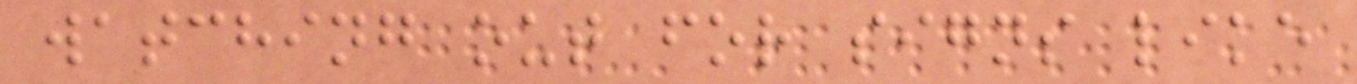watching out for signs like
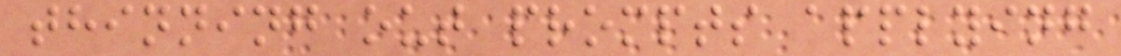thinning out prompts applying
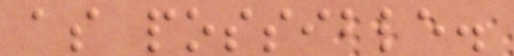as possible.
